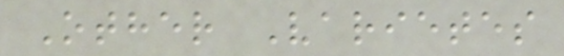Other Varietes
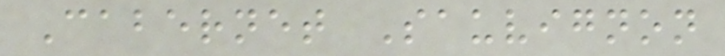Cabernet Sauvignon
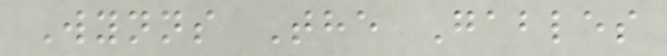Wynns The Gables
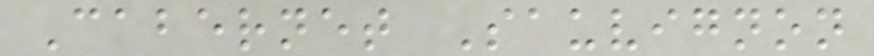Cabernet Sauvignon
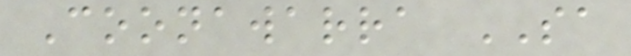Coonawarra SA
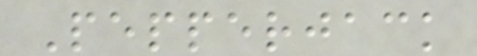Pepperjack
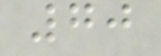70
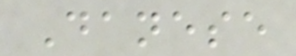Danese
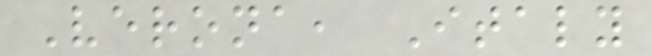Verona, Italy
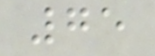75
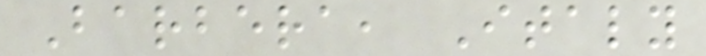Barbera, Italy
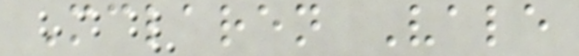Mclaren Vale
